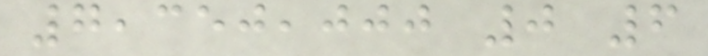7,350,000 0 6
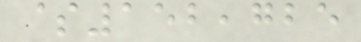$152,725
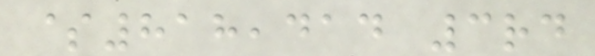$818,414 3rd
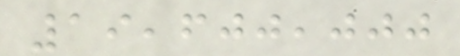19,600,000
